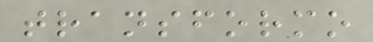transformo
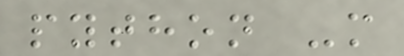python -m
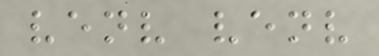venv venv
